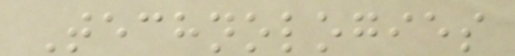Technologies
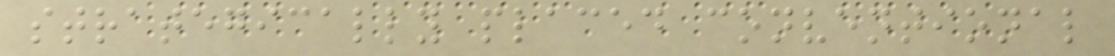strategically placed conventional
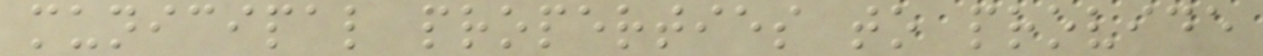municipal properties to provide
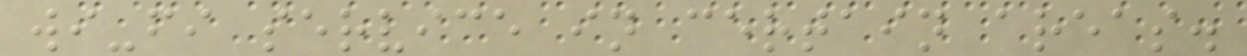wi-fi service in certain areas.
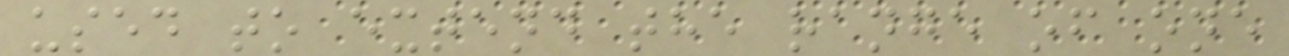used to extend the range of one
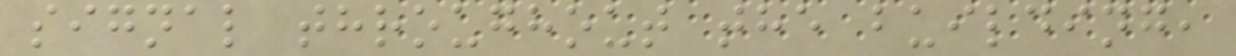signal throughout the building,
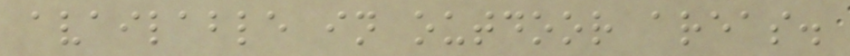available in outdoor areas.
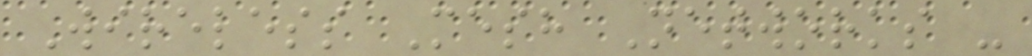Wireless Mesh Networks -
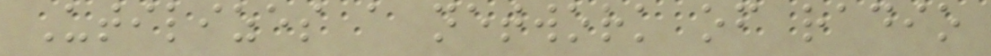Utilizes a network of radio
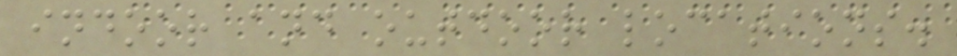indoor and outdoor locations.
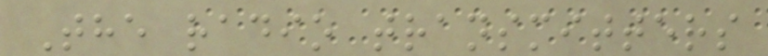The radio transmitters
